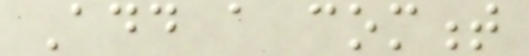Add a comment
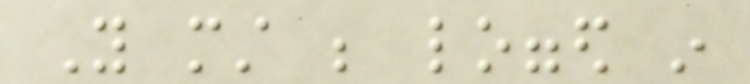You must be logged in
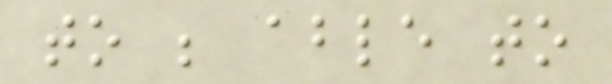to be able to
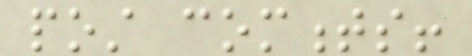post comments!
